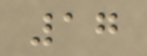17
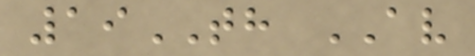19TH AV
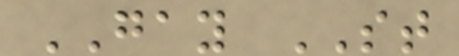GAY ST
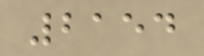2154
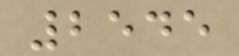2545
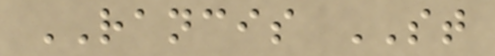RANCIS ST
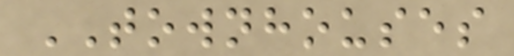TOWNHOUSES
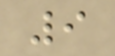9
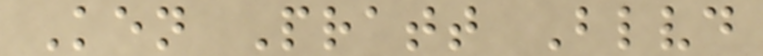Ken Pratt Blvd
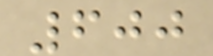600
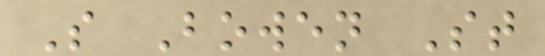S Bowen St
